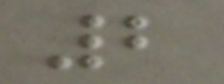2
